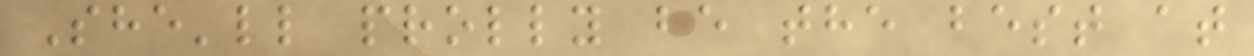She'll prolly be the best at
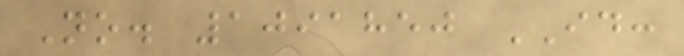No. 1091850 ID:
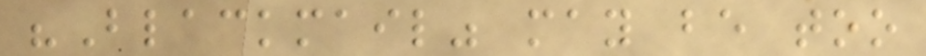"Blackmail" may be too
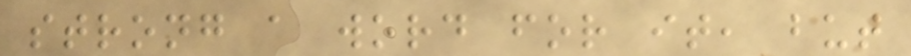strong a word for it, but
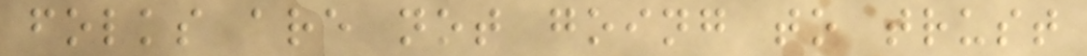folks are not going to trust
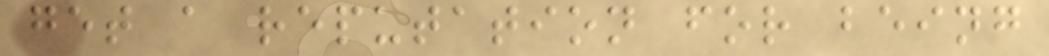get a reputation for being
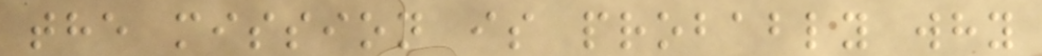the mission is probably why
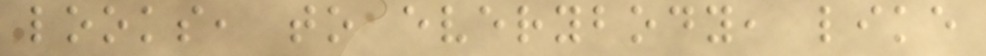looks, to everybody, like
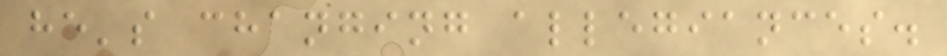he's changing allegiances.
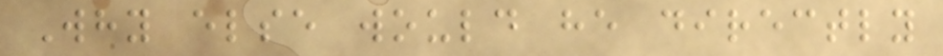Why else would he directly
